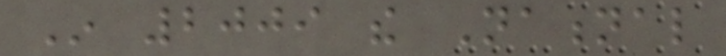In 2009 the National
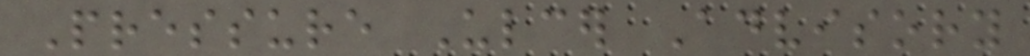Pressure Ulcer Advisory
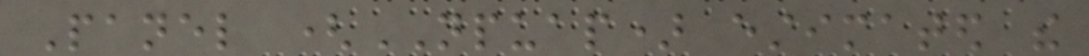Panel (NPUAP) estimated the
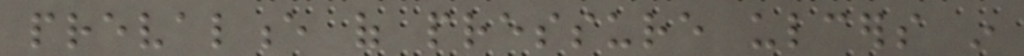prevalence of pressure ulcers in
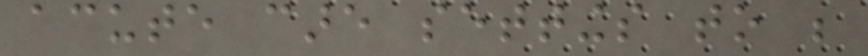acute care settings to be
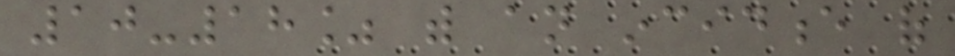10-18% with an incidence of
